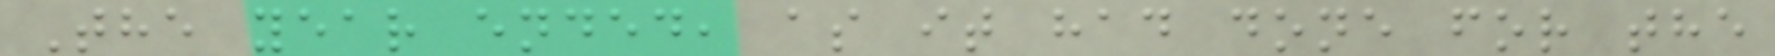The year ended, as it had done for the
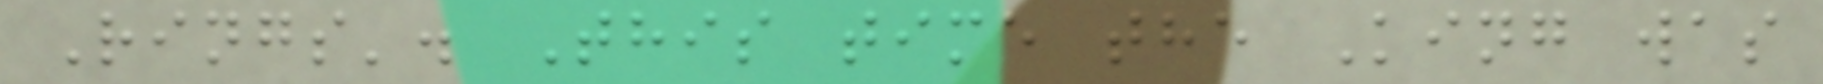Rings'. This time the King was
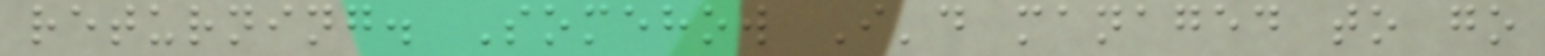returning. Somehow I'd managed to go
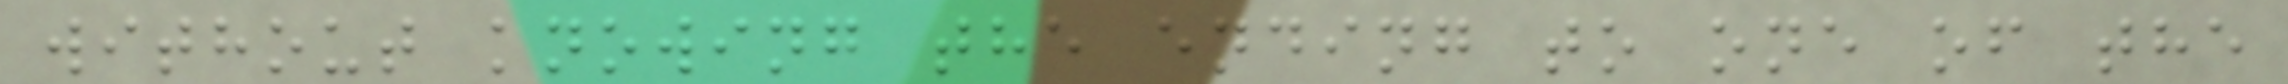without knowing the ending to one of the
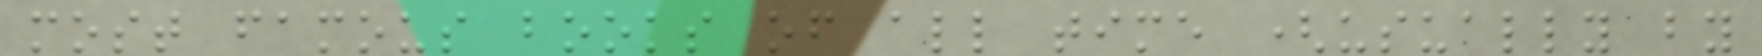most famous books of all time (usually by
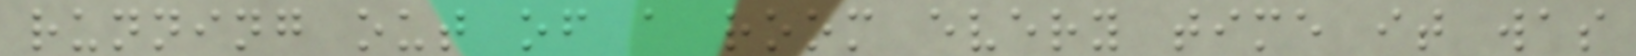running out of a room every time it was
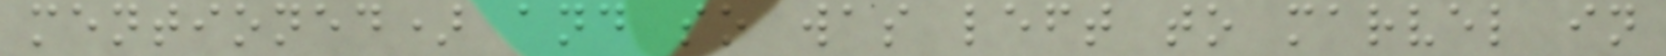mentioned) and so was left to marvel in
